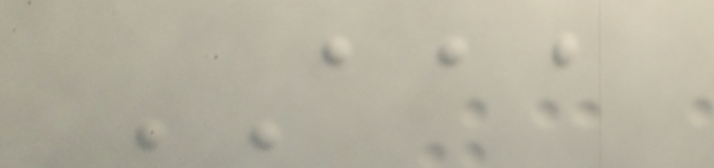AAA
